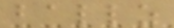ballz
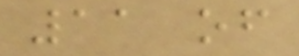11 of
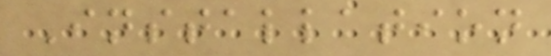Installation
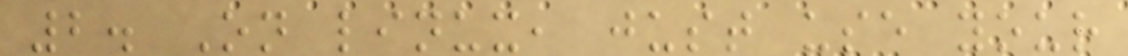2. On linux, just use your
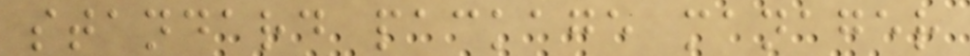standard package manager
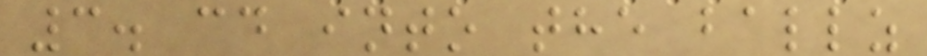3. cd into the ballz
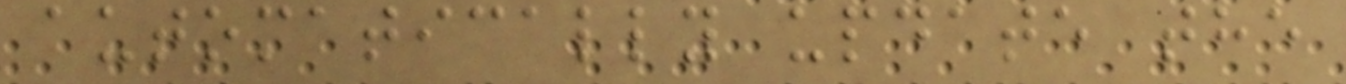automatically update the
